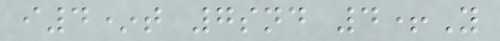i4*t 7snd 4+Y
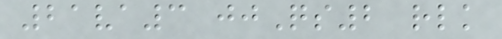21va3 jjQs2 rlk
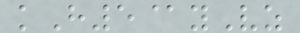kH5@yVz
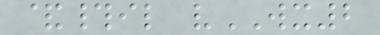&#il vWX2
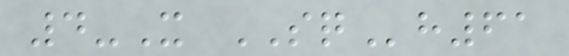4-X SQh61
